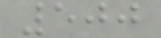500
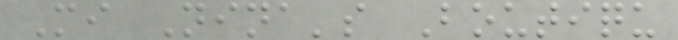Mi Nina's Boutiqu
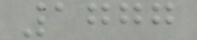1777
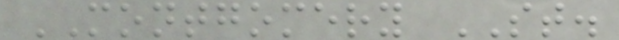MONTGOMERY ST.
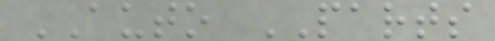AUTO PARTS
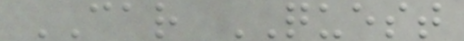CAR QUEST
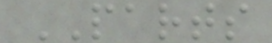PARTS
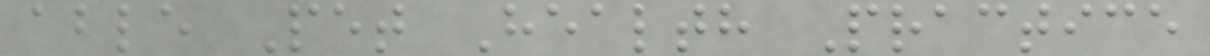able Pet Health Practice
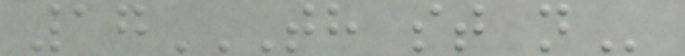17TH ST N
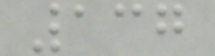137
